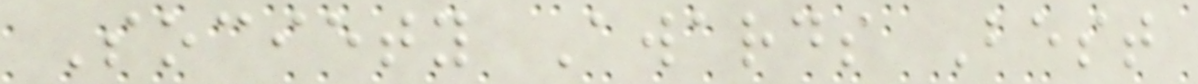Society Awards Best
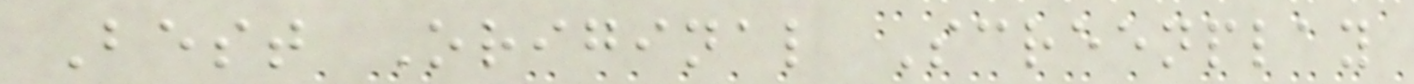Best Original Screenplay
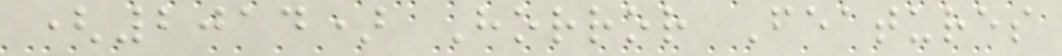(2014) Horror Features
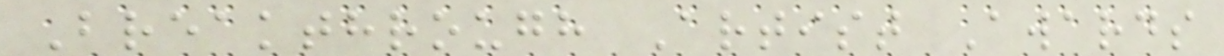Breakthrough Artist Awards
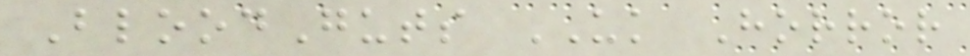BloodGuts UK Horror
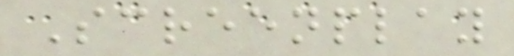Screenplay
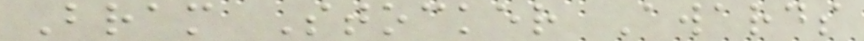Bram Stocker Awards
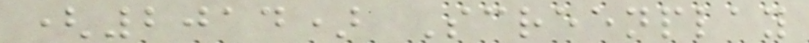(2014) Screenplay
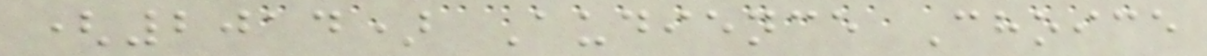(2014) Audience Choice
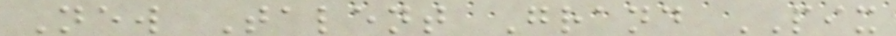New Talent Grand PIX
